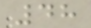48
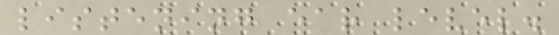listening ear level.
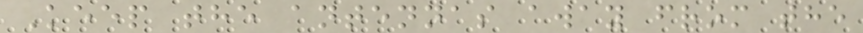Keep the antennas away from the
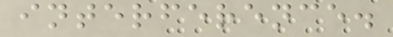interference.
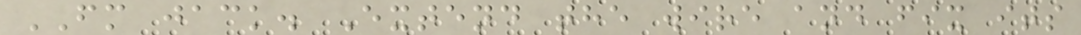FM jack. Extend the wire and fix its
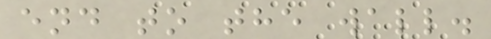end to the wall.
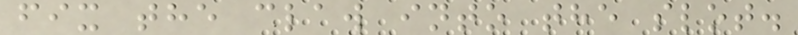fix the claw into the slot.
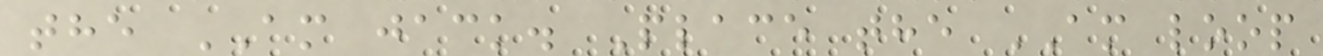the AM jack. Place the AM loop
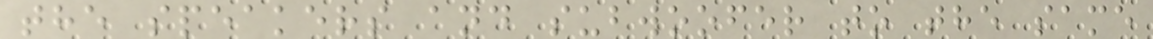the speakers and subwoofer to the same
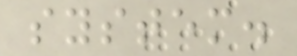system.
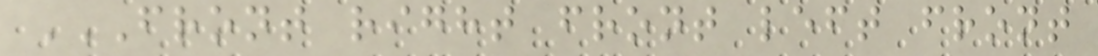FRONT RIGHT FRONT LEFT FRONT
